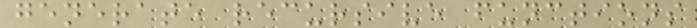generate recursive functions
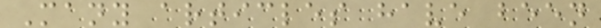Many articles have been
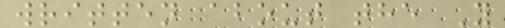written about the Y
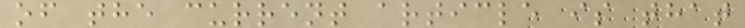of the current article is that
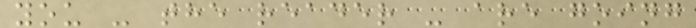you - the reader - are going
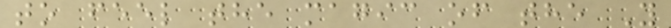to feel the magic of the Y
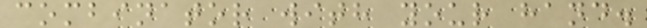combinator with your hand.
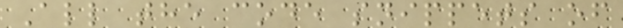All the code snippets of
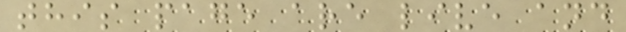this page are live and
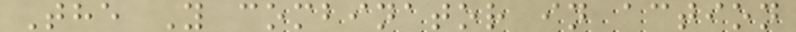The Y combinator in action
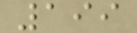199
